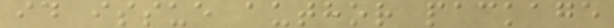id issue author package
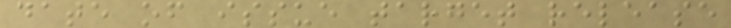date of issue target release
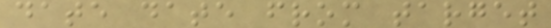date date from target
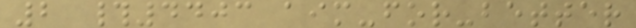2 #4403 aim-for-better
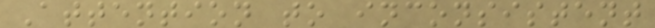Attention to inconsistent
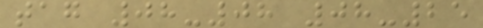tag 08-08 08-25
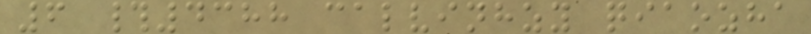6 #4388 calvinhzy qiaozha
